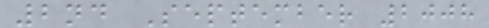2nd September 2008
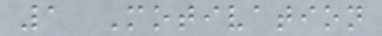1 Motivation
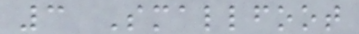3 Smallfoot
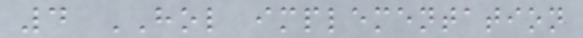4 HOL implementation
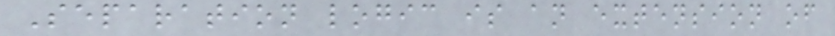Separation logic is an extension of
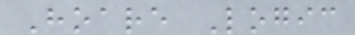Hoare Logic
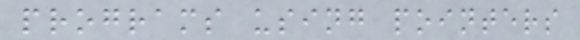programs using pointers
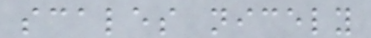scales nicely
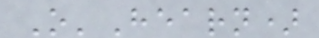O'Hearn)
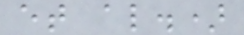et al.)
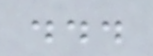...
